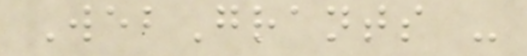WebGrants -
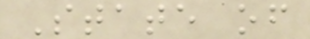State of
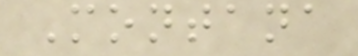Montana
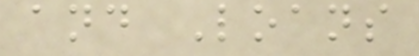and Loans
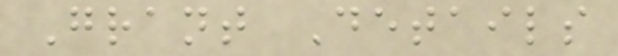Grant Details
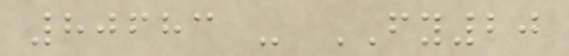80683 - FY20
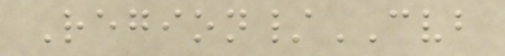Region/CVB
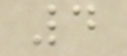4
